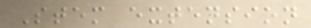Stem extension
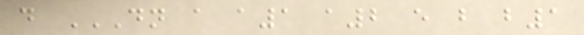d DN A A1 A2 E B B1
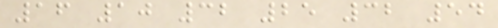16 10 32 25 32 54
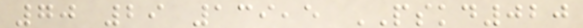70 29 139,5 PSKD020
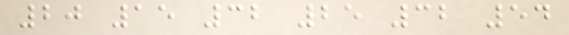20 15 32 25 32 54
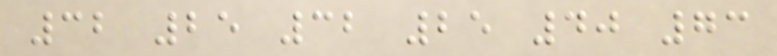32 25 32 25 40 73
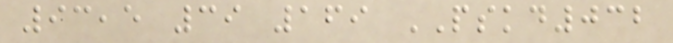93,5 39 169 PSKD032
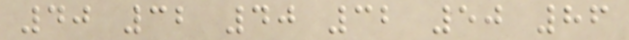40 32 40 32 50 86
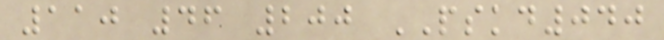110 46 200 PSKD040
